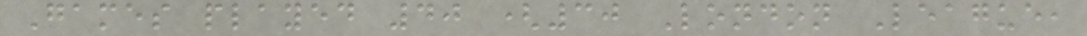Games played 40 (30 London League,
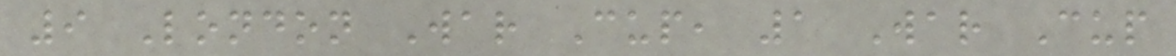9 London War Cup, 1 War Cup
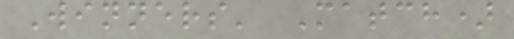Winners' Match)
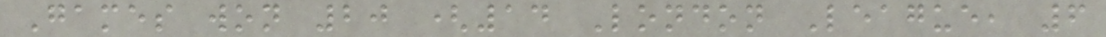Games won 20 (14 London League, 6
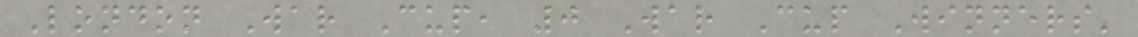London War Cup, 0 War Cup Winners'
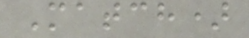Match)
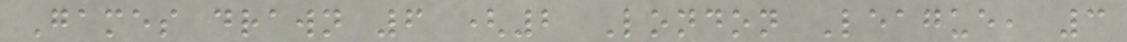Games drawn 6 (2 London League, 3
